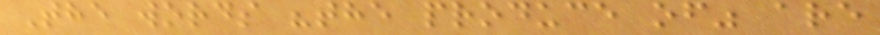The words "the produce of" are
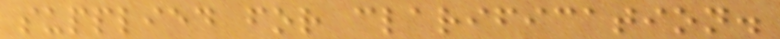supplied for clarification.
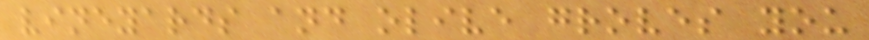vineyards and olive groves you
